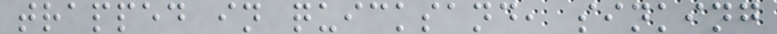trapped in quicksand, sinking
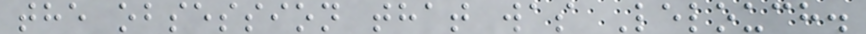the obsession that was Lelouch.
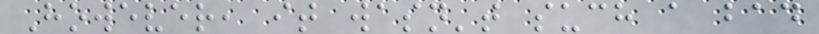However, it wasn't such a bad
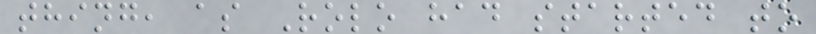thing, as Rolo had started to
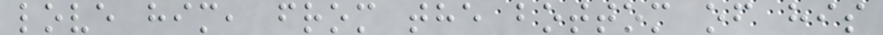love him, from the bottom of his
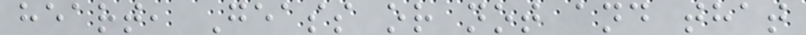heart, Geass or not and that
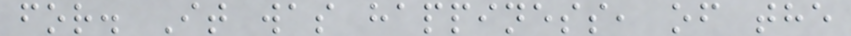for. It was happiness, of the
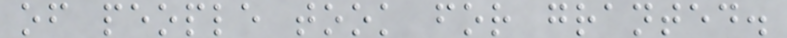of people took for granted.
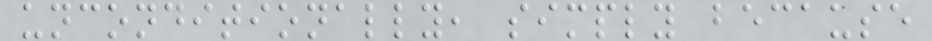unconditionally, simply because
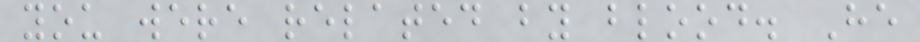you were related by blood. He
